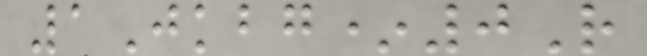1Jkbg*0R
